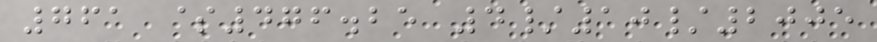761 $476.25 4/10/2005
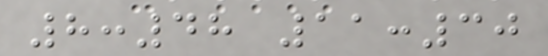8:48 11:30
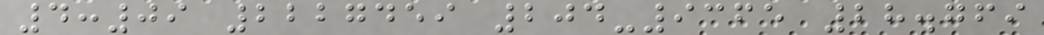4:09 2227459 204-9365 28.769
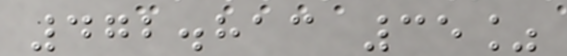472.813 35%
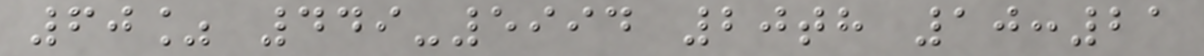60% 449-5994 20th 10:21
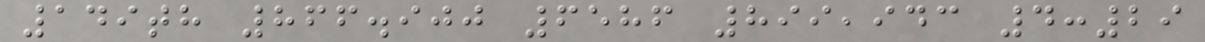149th 866.900 6586 899,943 4:29
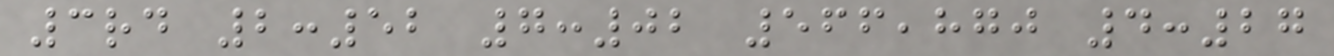3rd 2:52 7:02 566,870 4:27
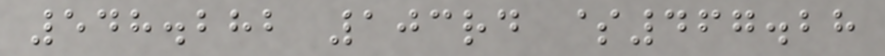548.282 103rd $467.28
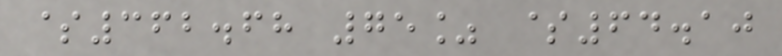$362.68 75% $64.10
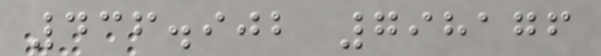436.902 798176
